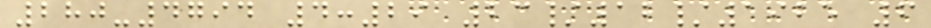280-4794 4:29 23/12/1925 6
